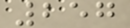257
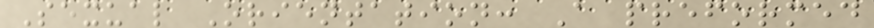Sexual Orientation: A preformed
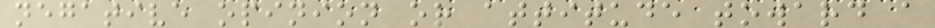negative opinion or attitude toward a
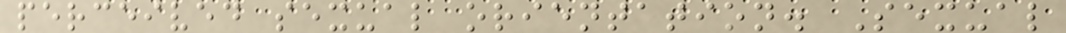perceived sexual orientation. Sexual
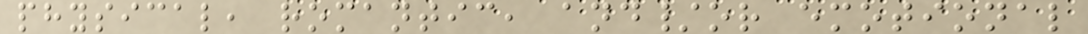physical, romantic, and/or emotional
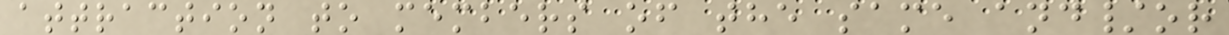attraction to members of the same and/or
